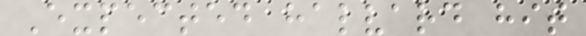Expected halvard hit
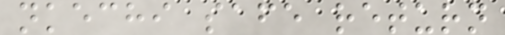nkechi safe return
